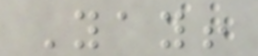Yay!
